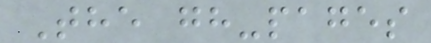The gh-pages
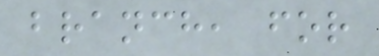branch, for
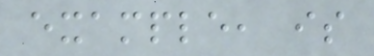example, is
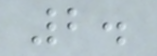2.
